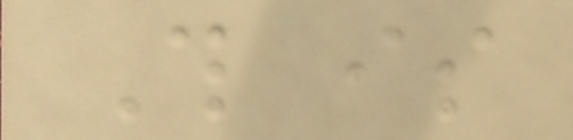This is
